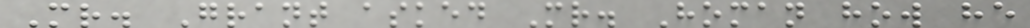Mr. Grant asked Mr. Homan how he
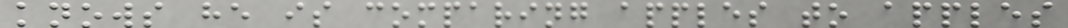knows he is comparing apples to apples
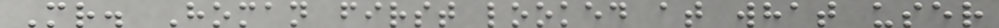Mr. Homan first looked at what user
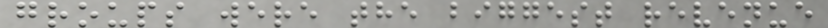groups were the biggest revenue
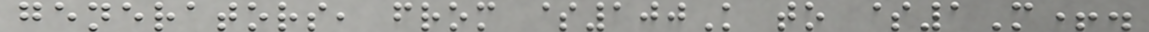generators, from $100K to $1M+.
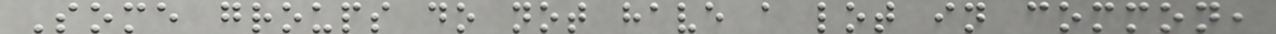Some groups do not have a lot in common,
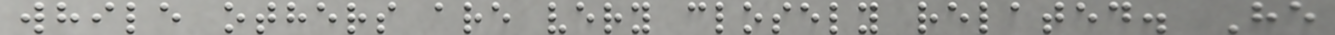while others are very closely related. He
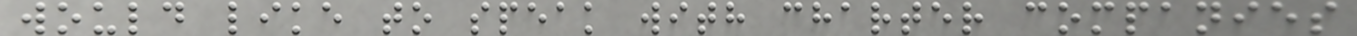would like to speak with charter companies
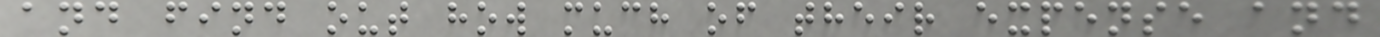and find out how much of their expense and
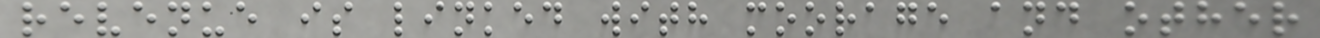revenue is linked with moorage and other
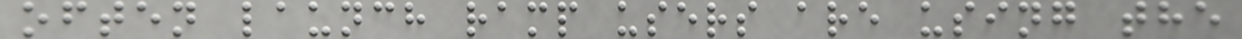often launch ramp users are using the
